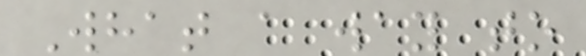What a way to
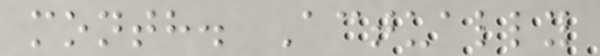month. Actually
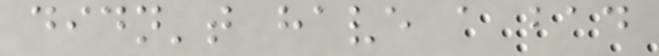didn't have a bad
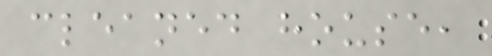cleaned house,
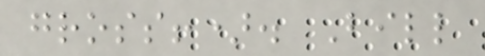gross!). Bill
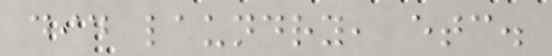did laundry, etc.
